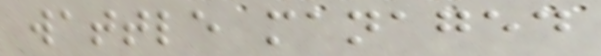wattle managed
